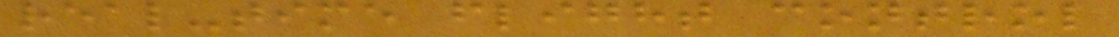real-time flight control
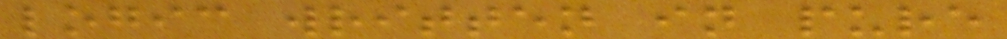logic written in pure
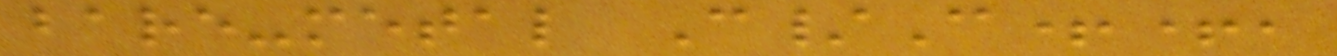bare-metal C/C++,
